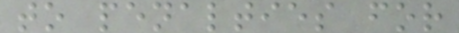to penalties for
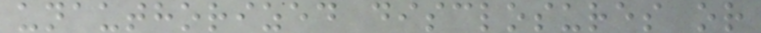unauthorized disclosures or
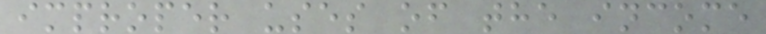improper uses of the income
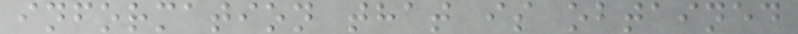information that is obtained
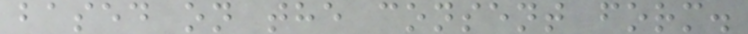based on the consent form.
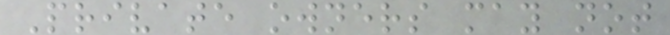Private owners may not
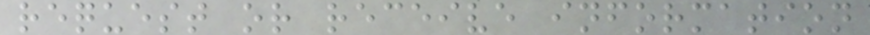request or receive information
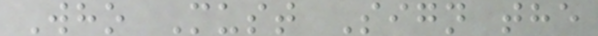Who Must Sign the
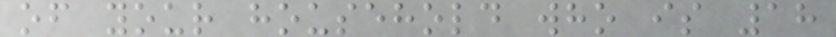of your household who is 18
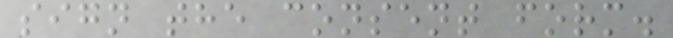sign the consent form.
